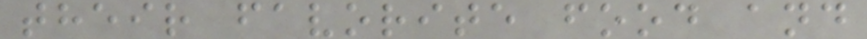their favorite food and
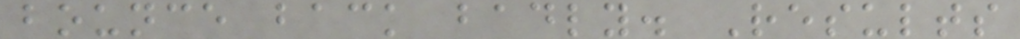bounce back badly. Results
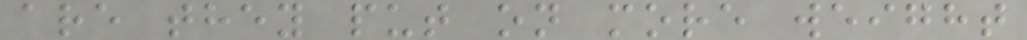are they put on more weight
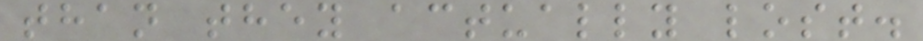than they actually lost.
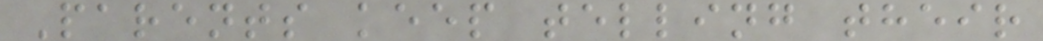Parents keep telling their
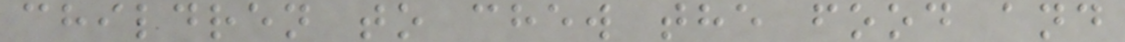children to chew the food and
